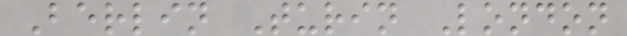Berlin Turin London
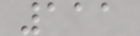111
